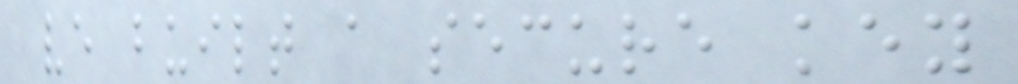ve built a secure key
